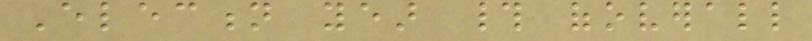Election year # ofoverall
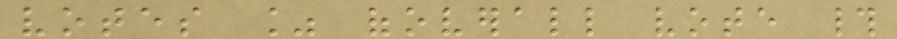votes % ofoverall vote #
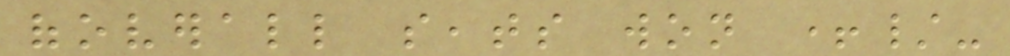ofoverall seats won +/-
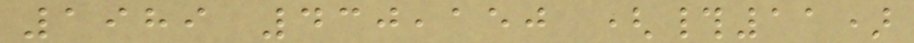1989 430,150 (#11)
